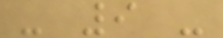- 9 -
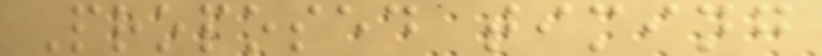Proposed timing
